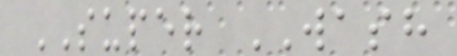SUPER WASH
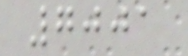7001
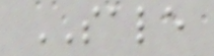SALE
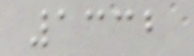1332
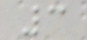3
